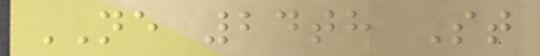NE 24th St
